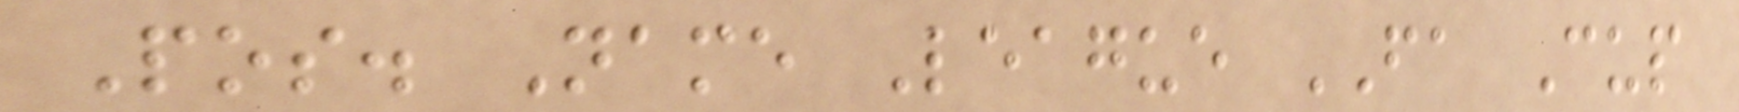Pos. Name League FA Cup
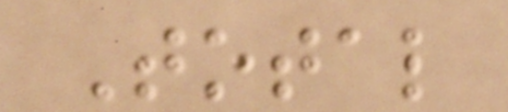Total
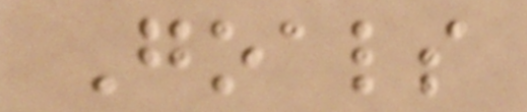Goals
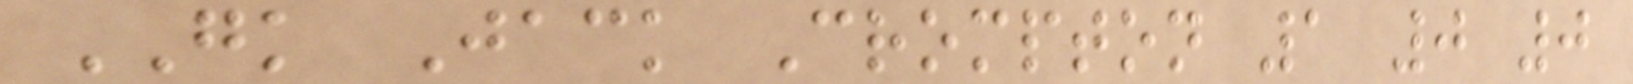GK Jack Crompton 1 0 0
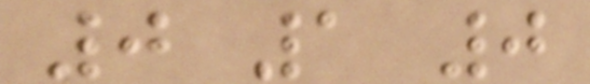0 1 0
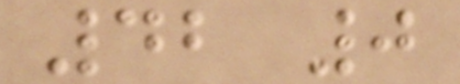42 0
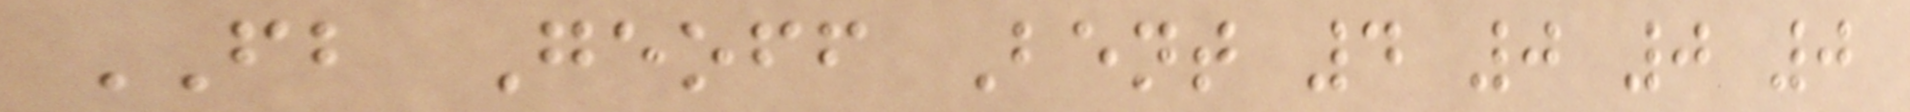FB Geoff Bent 4 0 0 0
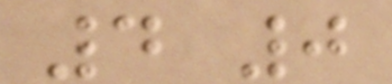4 0
